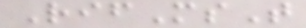RifMsT
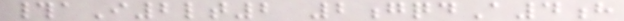#aI2lt2 2gqdA4h
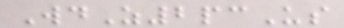WdZ2pcUs
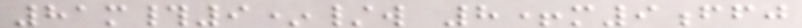81m#9*/w 8+m9ffj
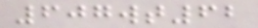607wt62
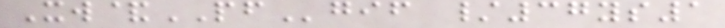Xw&PFgif /37ys1
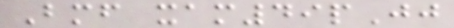Bmf xam49pJj
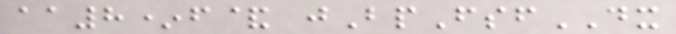aa8*f& jBpFsfDX
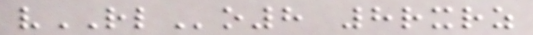vRLo8 8rxrz
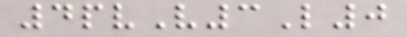4pvV3L0
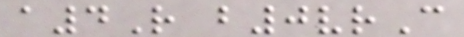a4R b0vrC
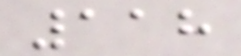118
